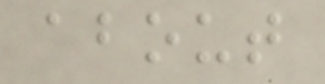about
